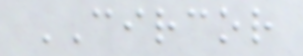CIRCOR
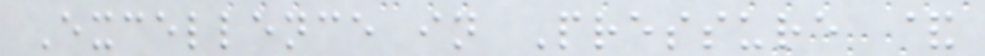Excellence in Pressure &
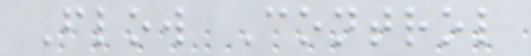Flow Control
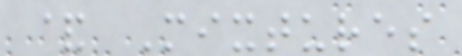& Mixtures
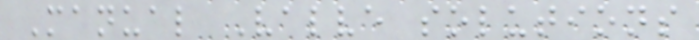Manual Valve solutions
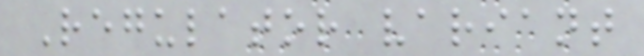Regulator variant
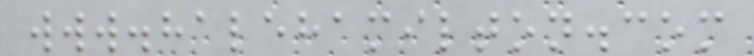www.halehamilton.com
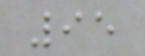95
